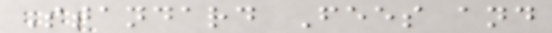Standard Fees and
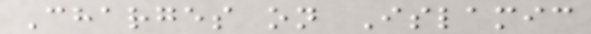Charges on Islamic
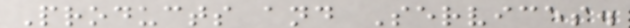Products and Services.
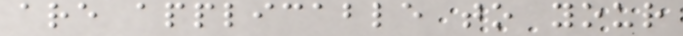are applicable to your
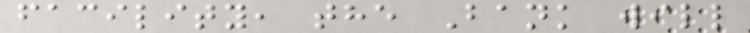facility, the Bank will
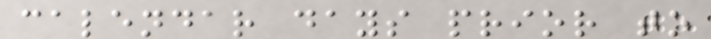calendar days prior to
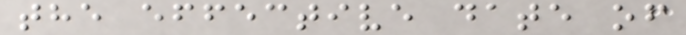the effective date of
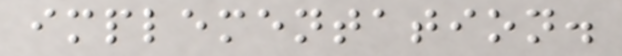implementation.
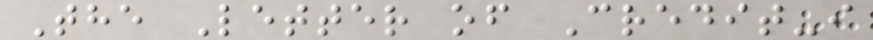The Letter of Credit-i
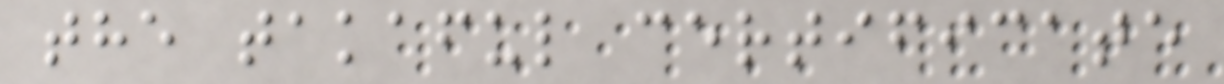the takaful certificate
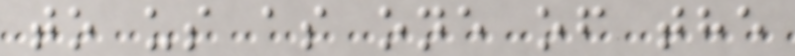to us as one of the
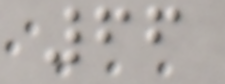66
